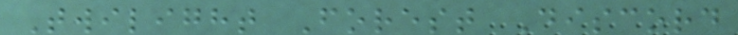Twilight Forest Discord
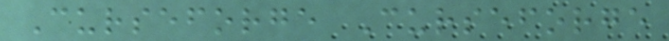Curseforge Curseforge
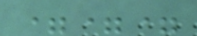===
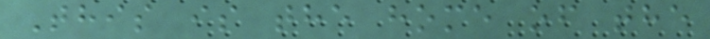This is the home of the
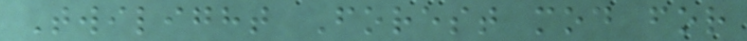Twilight Forest mod for
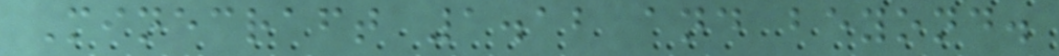Minecraft 1.12 and beyond.
